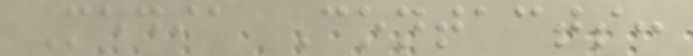Media Contacts:
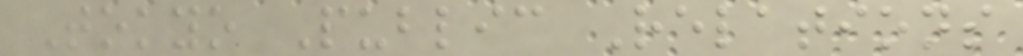Tokyo Public Relations
